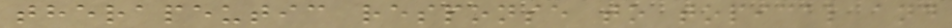therapeutic response to topical and
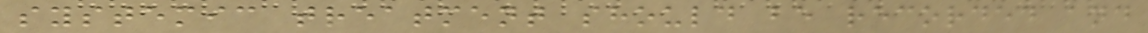systemic treatment should be recorded and
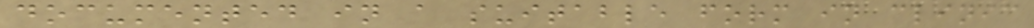documented in a suitable form in clinic
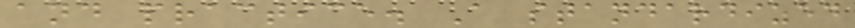and practice. A standardized
